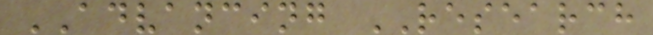ADVANCING RESEARCH
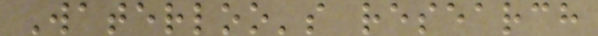Waterloo's research
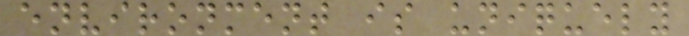environment is uniquely
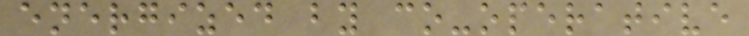energized by co-operative
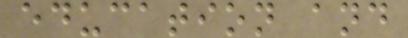education and
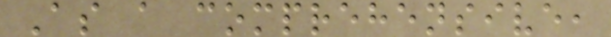As a comprehensive,
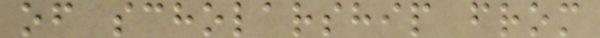of scholarship from
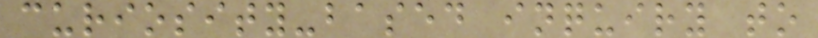curiosity-based inquiry to
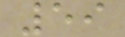59
